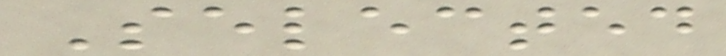Selected
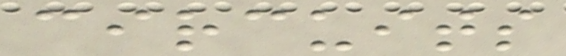circuits
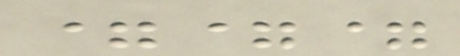===
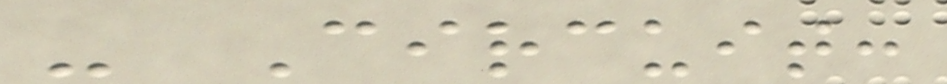- Circuit:
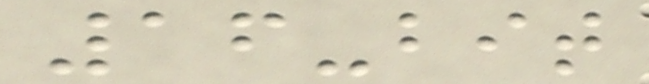16-bit
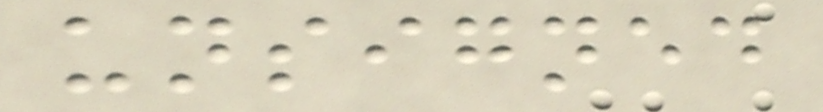unsigned
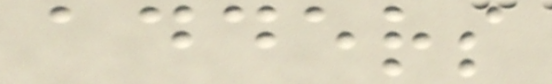adders
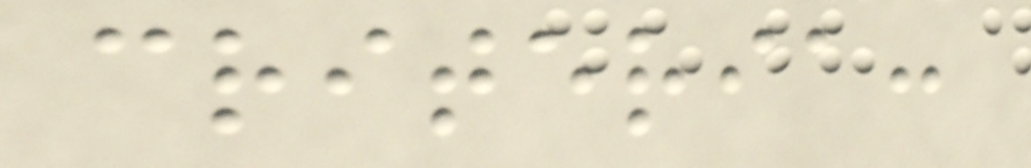criteria:
